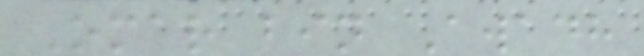Omar bin Awadh
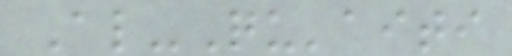Al-Qu'aiti
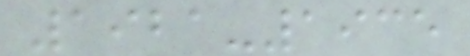1921-1935
